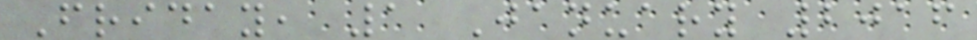Friday, 1 January 2016
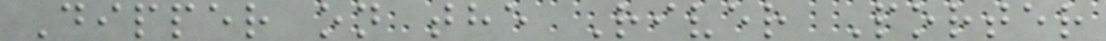Dipper on the River Porter
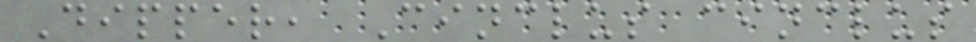Dipper, Cinclus cinclus
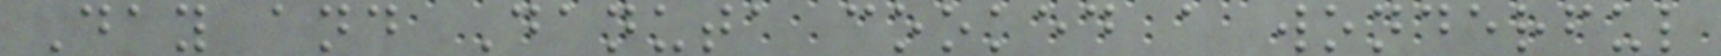Day and Danuta cooked a wonderful
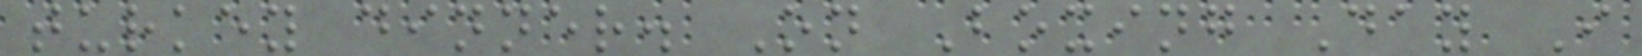turkey dinner. On Boxing Day I
